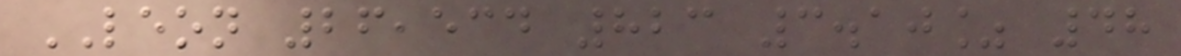LEON 26,534 823 3.10% 48
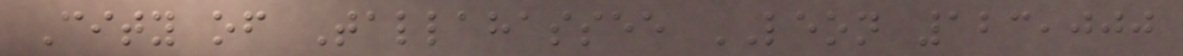City of Tallahassee LEON 123,000
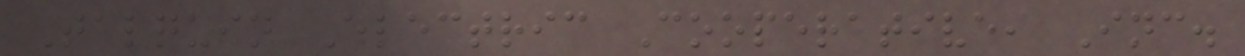Talquin Electric Cooperative, Inc.
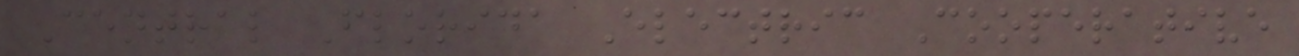Central Florida Electric Cooperative
